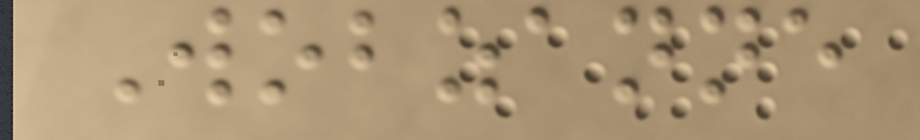Wobzanne
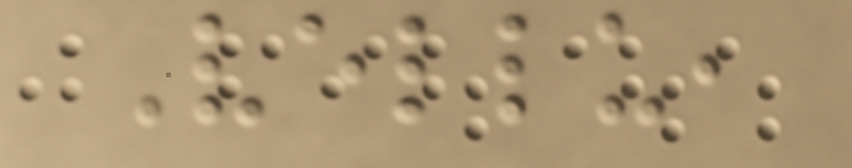Vellu,
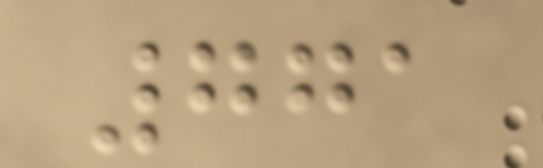771
